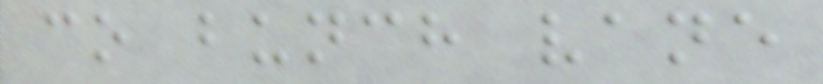co bunch vane
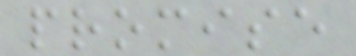promise
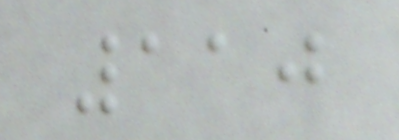110
